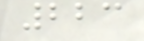223
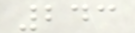243
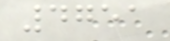4751
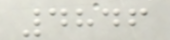4846
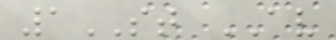1ST AV
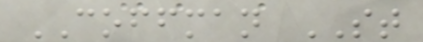COFFMAN ST
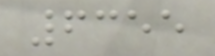6355
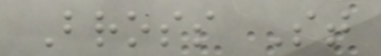Bross St
